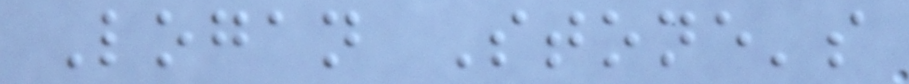Logan Stone's
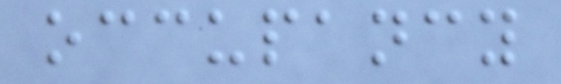occupancy
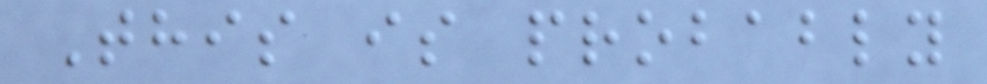This is probably
